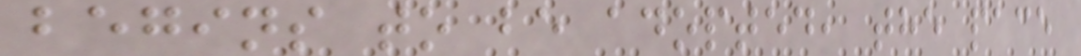begins to be adopted, the pace
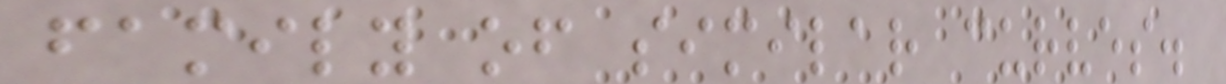family of similar curves.
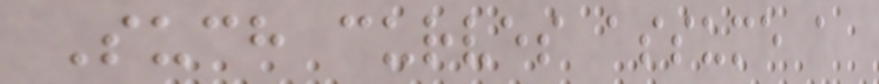Such curves assume a
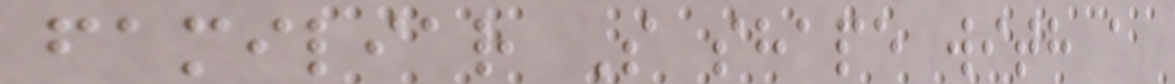familiar S shape with a
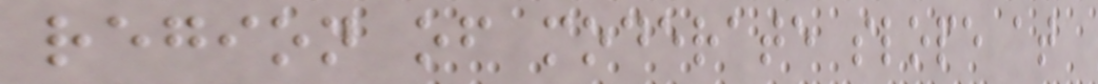region of moderate slope at
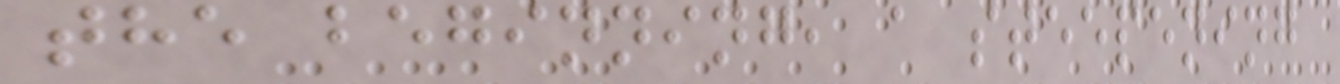the beginning, a steepening
